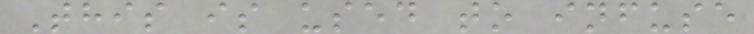This is used to infuse
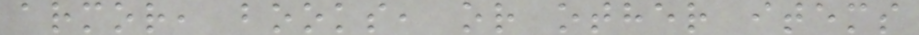armor, books, or other items
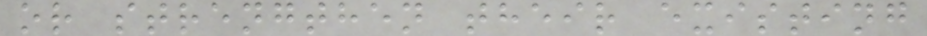or strengthen their existing
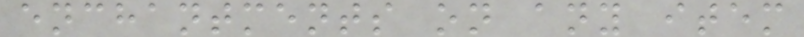enchantments on any item
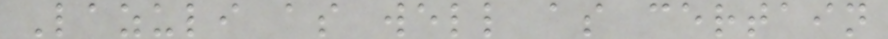Lazuli as well as certain
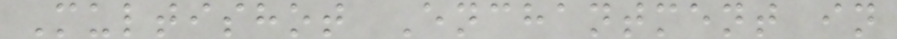Multishot Enchantment in
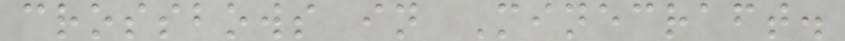crossbows in Minecraft.
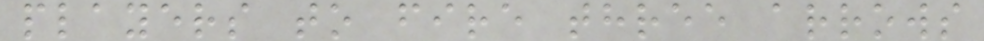players to fire three arrows
